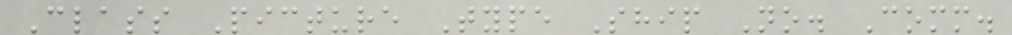Class Picture Type Ship No. Comm.
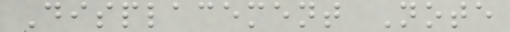Displacement Note
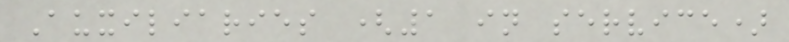Auxiliaries (1 in service)
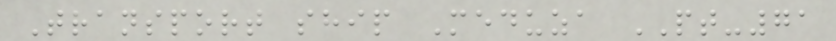Transport ship Meduza PT-71
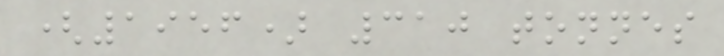(1956) 310 tonnes
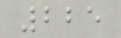225
